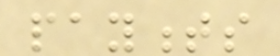payments
